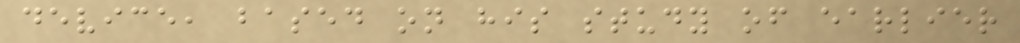device, based on his study of earlier
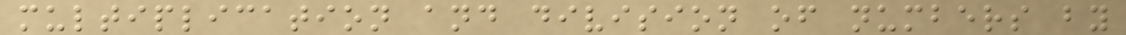multiplication and division of numbers by
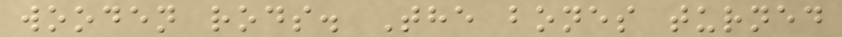wooden rods. The bones turned
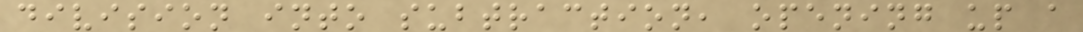division into subtraction, opening up a
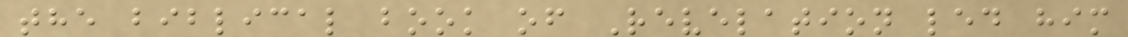the biblical book of Revelation led him
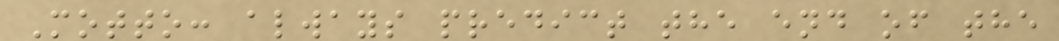Motto: always predict the end of the
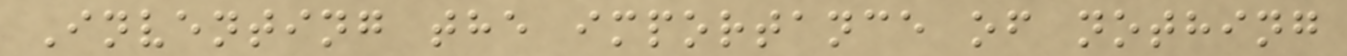Inventing the importance of nothing
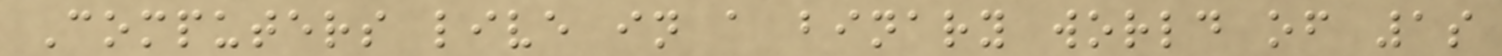Computers live in a binary world of 1s
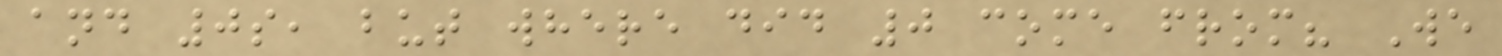and 0s, but where did 0 come from? We
